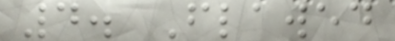4. Flawed
